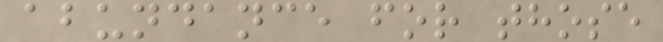abundance for those
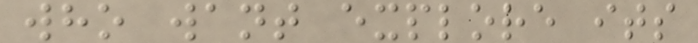who want explore its
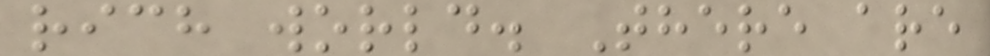rich world. There are
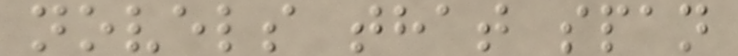novels that span
